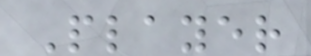Player
